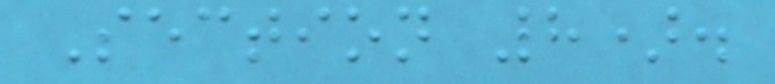Section 8).
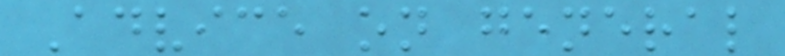Advice on general
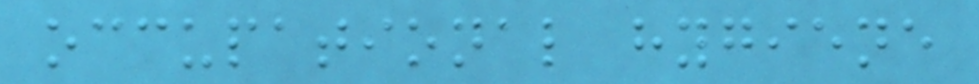occupational hygiene
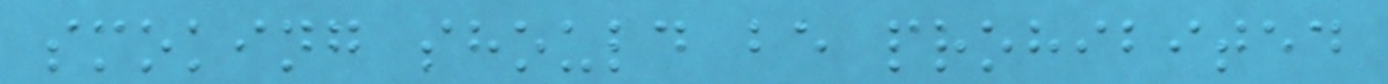smoking should be prohibited
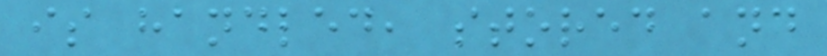is handled, stored and
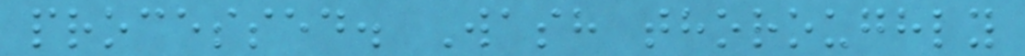processed. Wash thoroughly
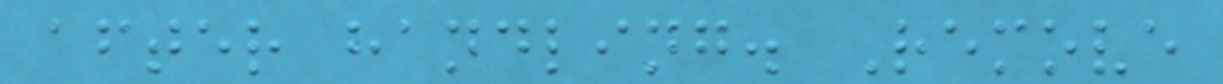after handling. Remove
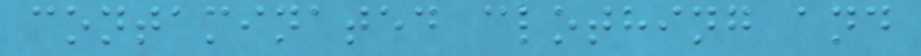contaminated clothing and
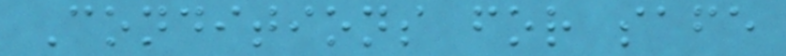Conditions for safe
